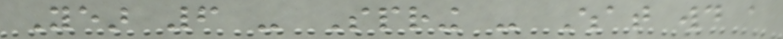Year 6 - Spring - What would a
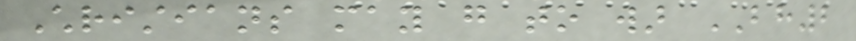Christians may go to war BH2
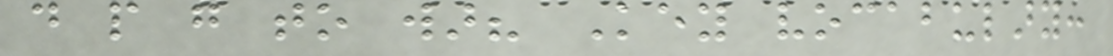do people go to war? Key vocabulary:
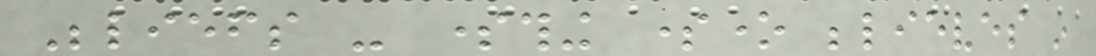Beliefs - something someone believes in
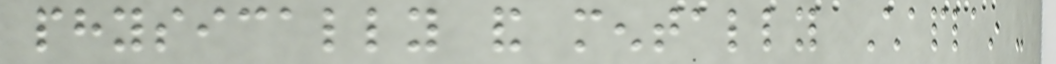physically and mentally Chaplain -
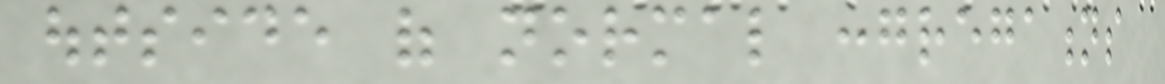outside of normal congregations
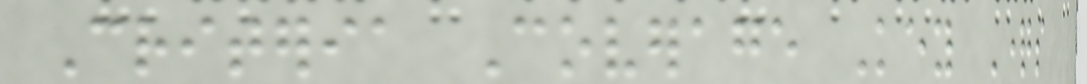Criteria Coverage Key Questions
